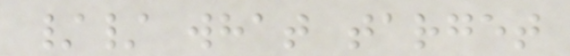// what target
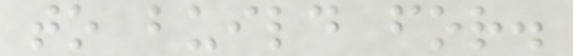to build for.
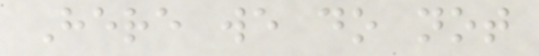Here we do not
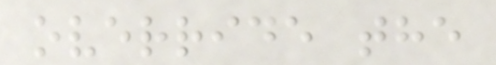override the
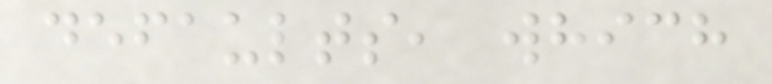defaults, which
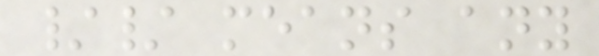// means any
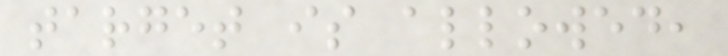target is allowed,
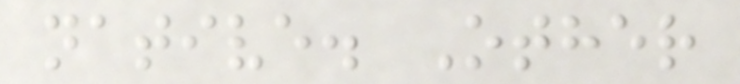native. Other
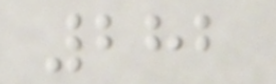282
